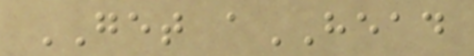GET aHEAD
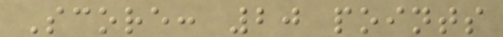Score: 20 points
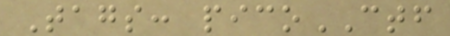Tags: picoCTF
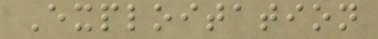Exploitation
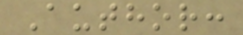Author:
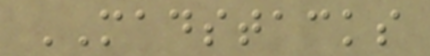MADSTACKS
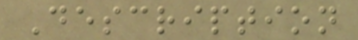Description
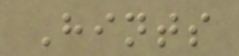Hints
